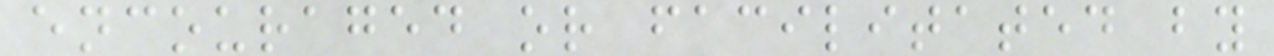encouraged or facilitated by
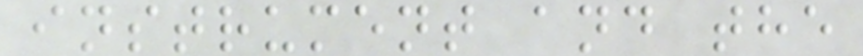instrument and the
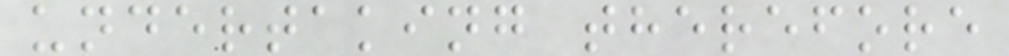undertaking therefore
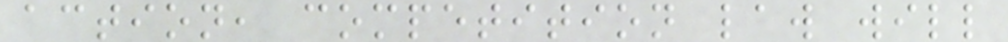action, competition law will
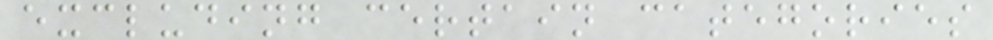excluding certain categories
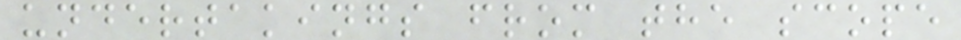undertakings from the scope
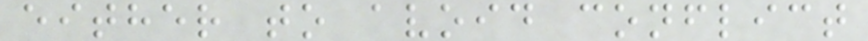either to avoid conflict
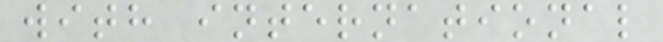with international
